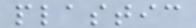plastic
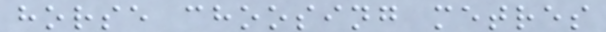horse choosing metres
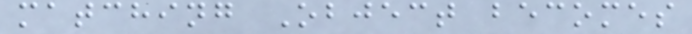matching Object becomes
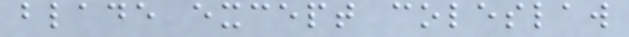blade except coleslaw
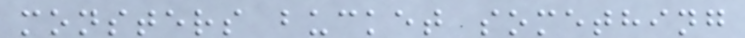monsters bucket something
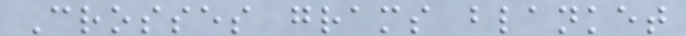Crosses grams blanket
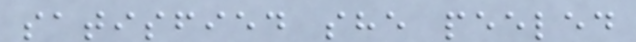satisfied she peeled
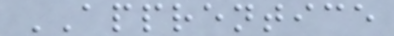APPRENTICE
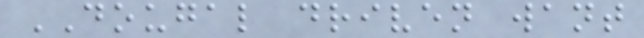DOUGAL driven want
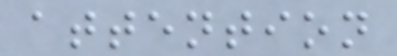attention
